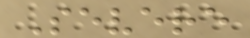Severe
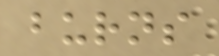burns
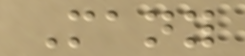Many
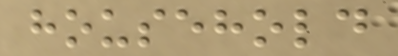household
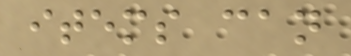items can
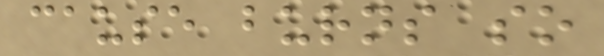cause burns so
